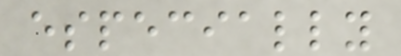especially
